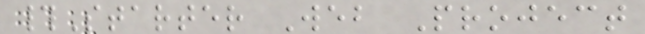#Starter Web Project
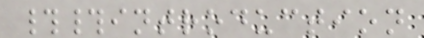##introduction
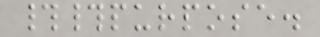##purpose.
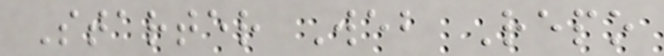Starter Web Repo
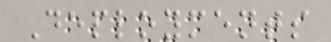Deployments
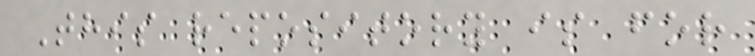This repository is for
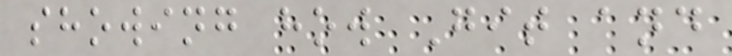showing how Git and
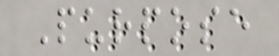Purpose
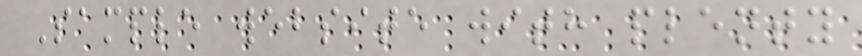Sample website with plenty
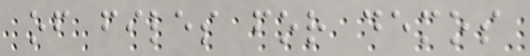of files for demos
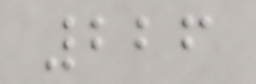226
